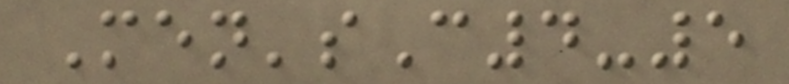Men'sC4-5
